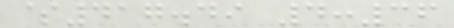$417.49 4:36
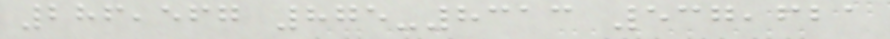286,567 875-8313 537,621
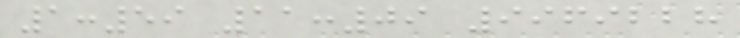1:59 11:09 9969228
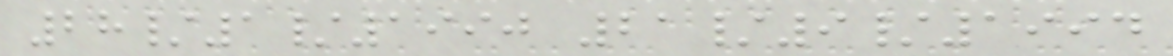28/1/1990 21/9/1994
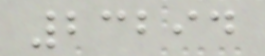23294
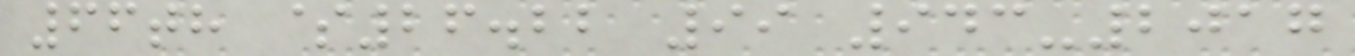66th $26.22 99 943-2017
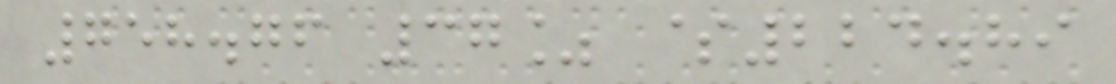758.76 37% $224.89
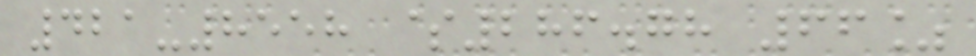421-8558 $286.78 66%
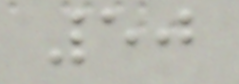50
